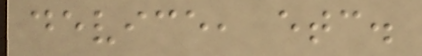device, etc.
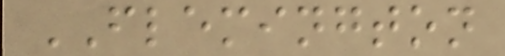FLEMINGTON
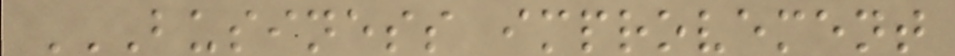BUSINESS IMPROVEMENT
